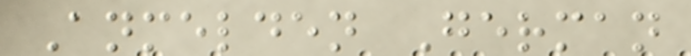Anmelden German
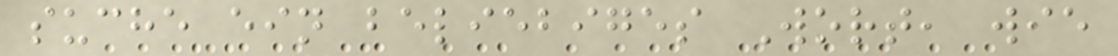suche ein beliebiges Wort, wie
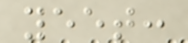yeet:
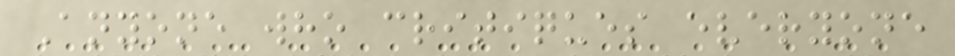Anyone who critiques everyone
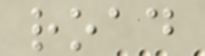road
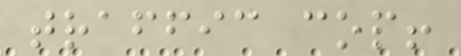traffic cop!
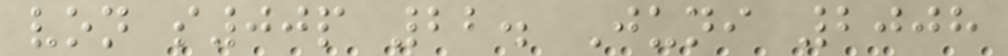von s00p 22. Juni 2008
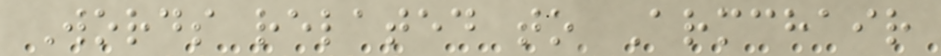Words related to Armchair
